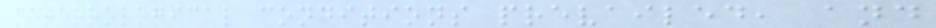meteorological conditions prevailed, and
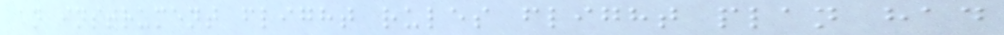an instrument flight rules flight plan had
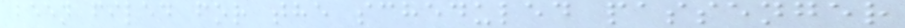been filed for the scheduled passenger
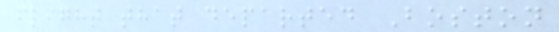flight that departed Boston
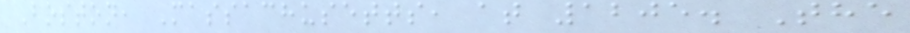Boston, Massachusetts, at 1205. The
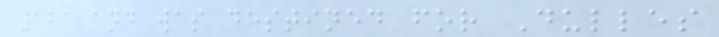121 and was destined for Dulles
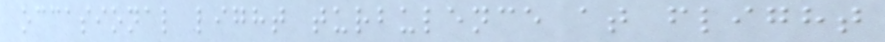occasional light turbulence at flight
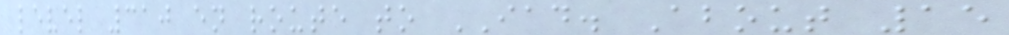level 310 en route to IAD. About 15
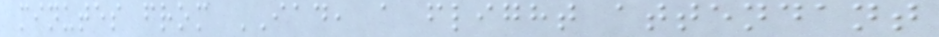minutes from IAD, a flight attendant
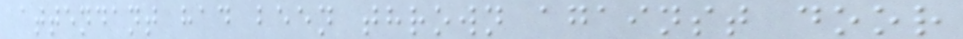attendant had been thrown against door
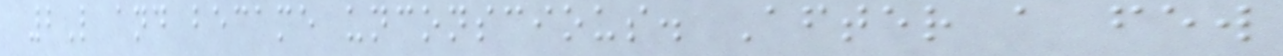2L and became unconscious. After a few
